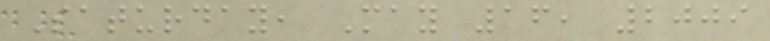Saturday, May 16, 2009
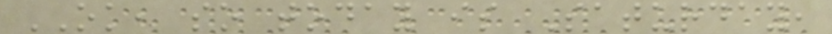OK, so today is Saturday,
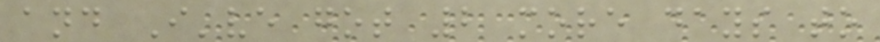and I've got 2 more days to
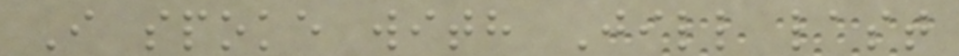I spoke with Jill last
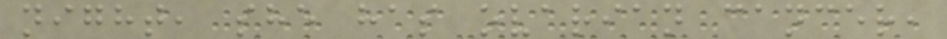night, she has ovarian cancer,
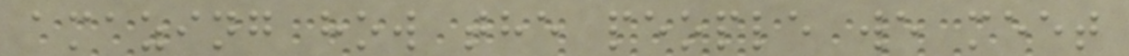amazing how the people we meet
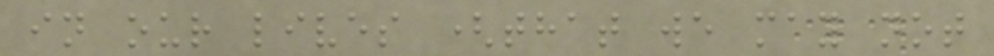in our lives (that we may not
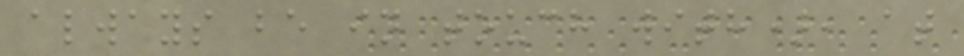always be in touch with), at
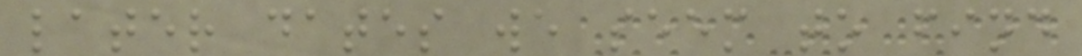later dates we seem to find
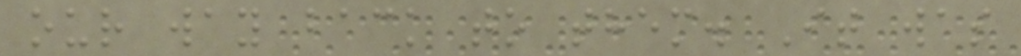our way back to them. It was
